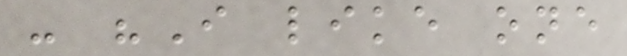- "I like one
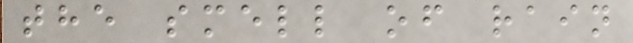the smell of rain
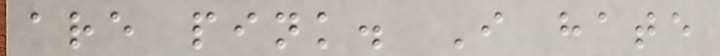are pink. I hate
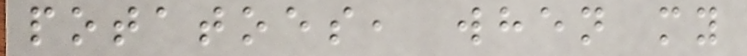potatoes, when my
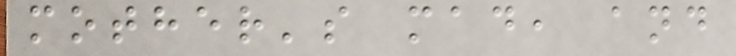mother's mad, and
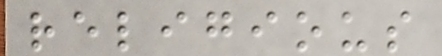religious
